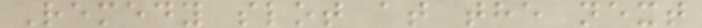Remedy slot at the next
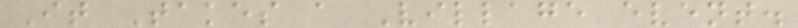It Takes a Village event.
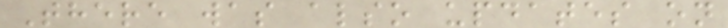There was also updates on
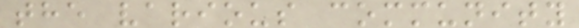the various community
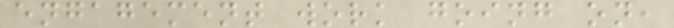engagement work going on,
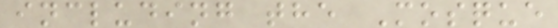including the Mosque
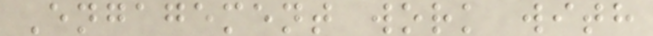Engagement work with
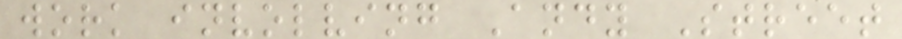work involving Andy Street
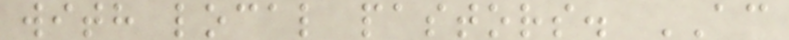with local pastors. AC
